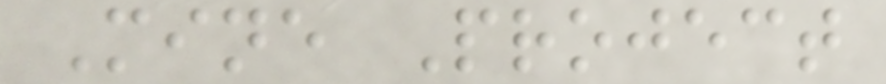Mine Project
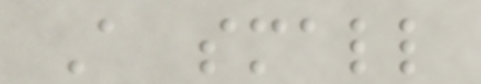A small
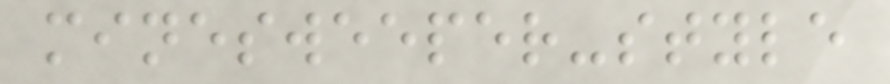minesweeper-style
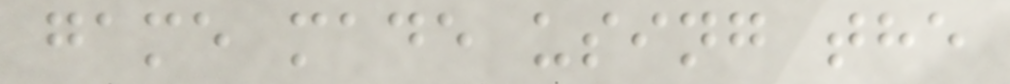game made using the
